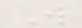W
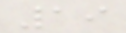19
